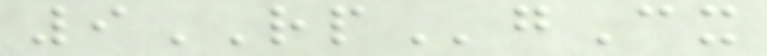9RPgCx
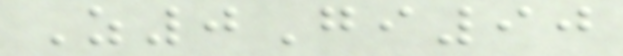Z0Gi90
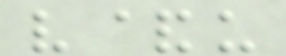v&u
